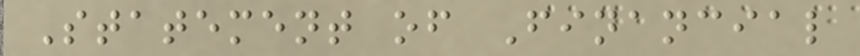Statement of Financial
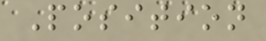Position
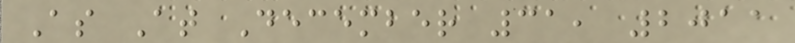As At December 31, 2011
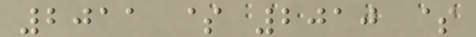2011 $ 2010 $
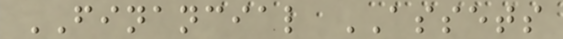FINANCIAL ASSETS
